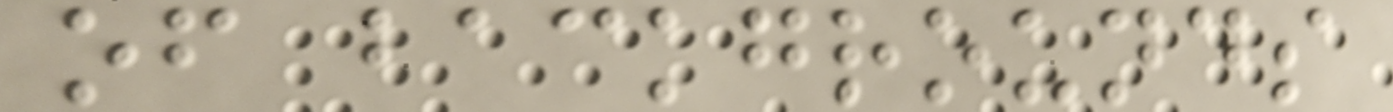of backgrounds
